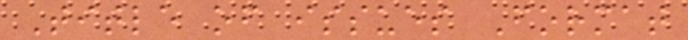Title of issues Format
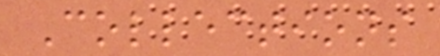Collections
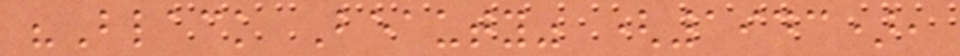"Black Beauty" (1943),
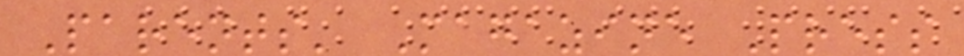Parents' Magazine Press
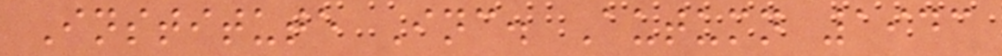Institute Inc. Autumn 1943
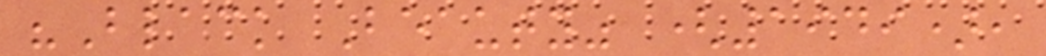"Black Beauty" (1949),
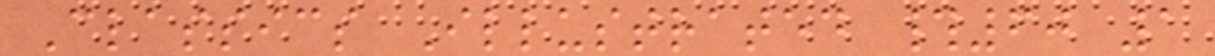Classics Illustrated #60 1
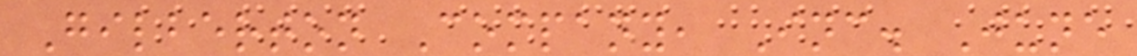Gilberton Company, Inc. June
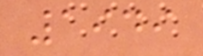1949
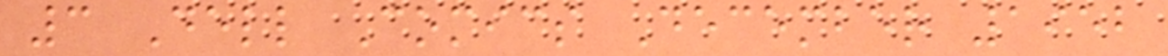3 Dell Comics December 1952
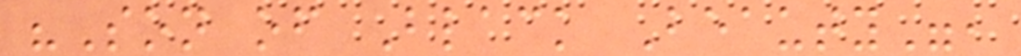"Son of Black Beauty",
